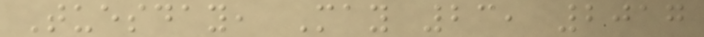Tuesday, May 23, 2017
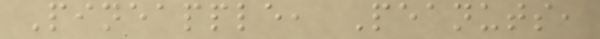Pineapple, Peanuts,
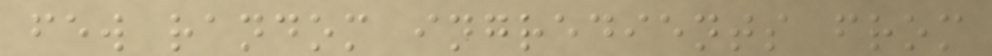few random ingredients from
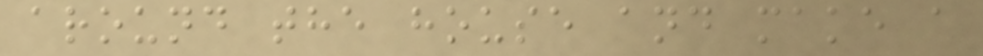around the house and make a
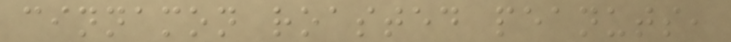cinnamon roasted peanuts,
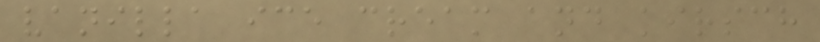vanilla ice cream and kirsch
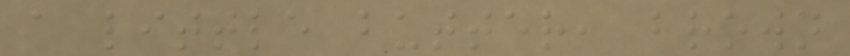a little butter, brown
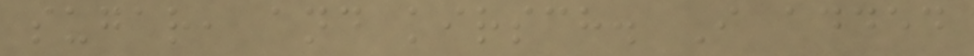sugar, and kirsch. I added
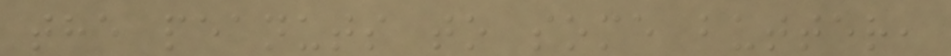the peanuts to some butter,
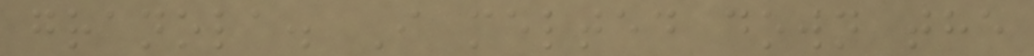granola. I melted down the
